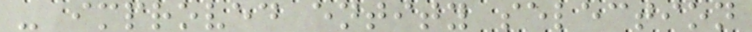- improved entity selection
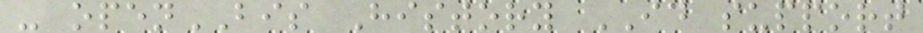- openBIS History ID support
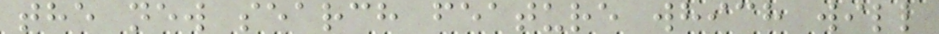the new search feature which will
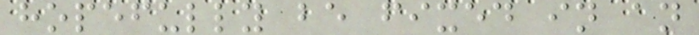hopefully be fixed in an
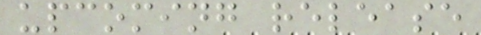upcoming release
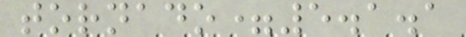tornado=5.1.1
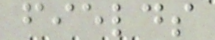fields
